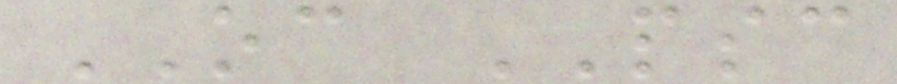OC PSC
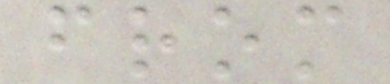from
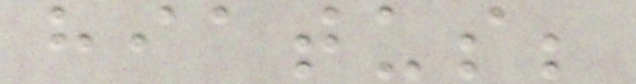hiatus;
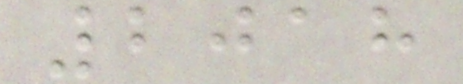2018
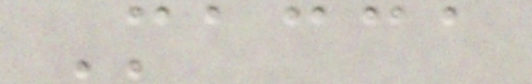Macca
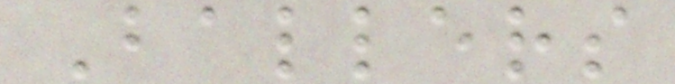Ballers
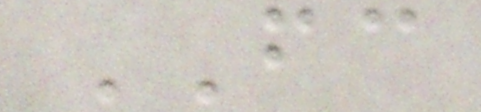FC
